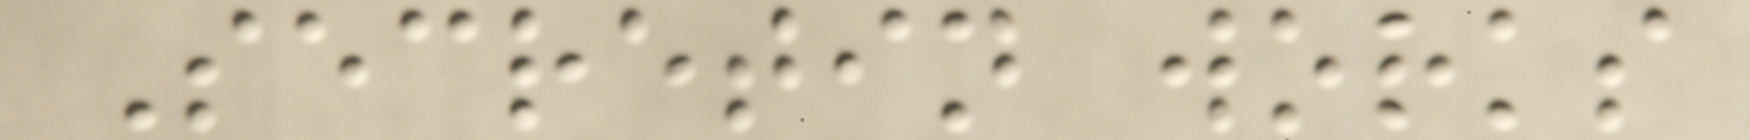Secretin works
